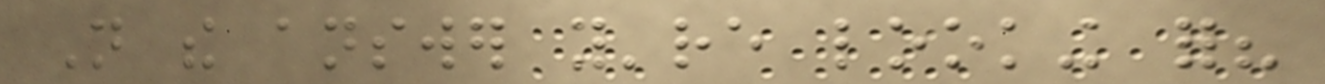Not the answer you're looking for?
